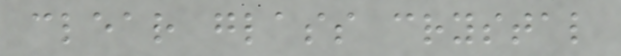clear glass crystal
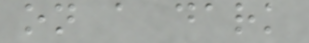on a dark
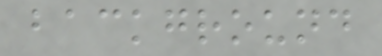background
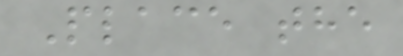Place the
